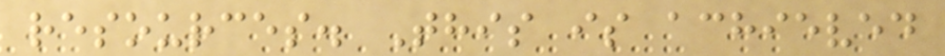resources. This is achieved
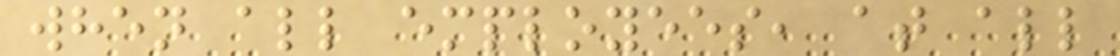when all employees, at all
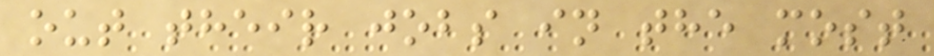out their jobs in the most
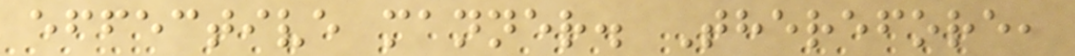effective manner. Therefore,
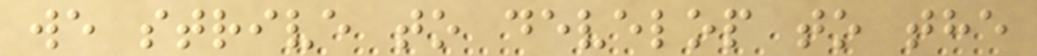we strive to develop to the
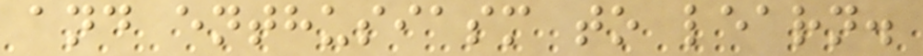and enthusiasm to learn.
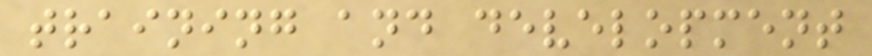training and development
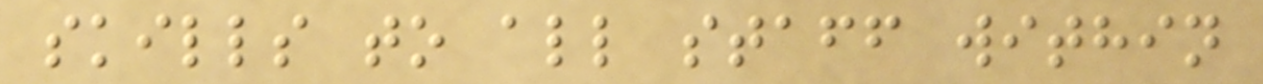skills to all staff within
